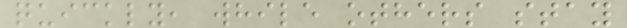quickly, while others stay
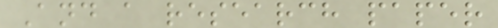And a research paper
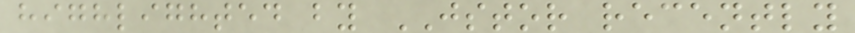highlighted by JSTOR recently
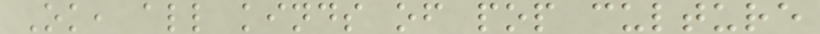Ok, all kinds of pop culture
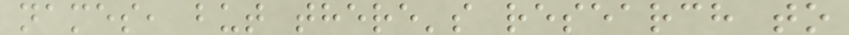names, but there's research to
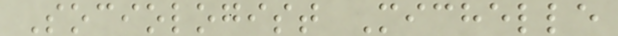Sociologist Michelle
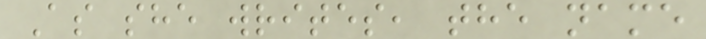As she writes, the name
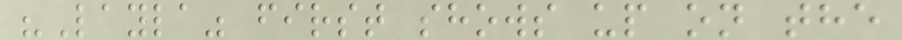"Layla" first shows up on the
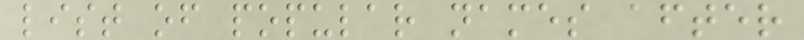list of popular names after
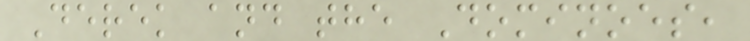Derek and the Dominoes,
